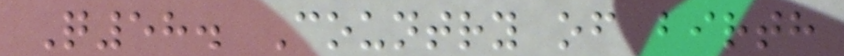Q58. Country of birth
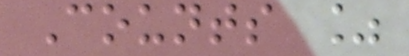Counts %
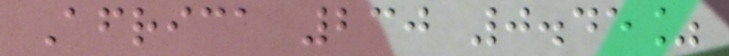Africa 230 0.45%
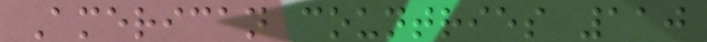American countries 110
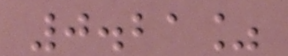0.21%
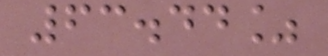63.44%
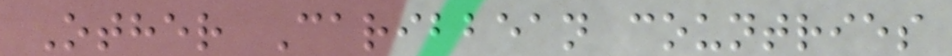Other Caribbean countries
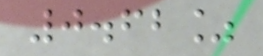0.62%
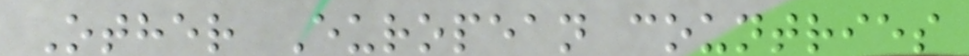Other European countries
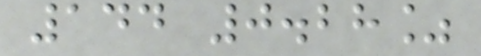144 0.28%
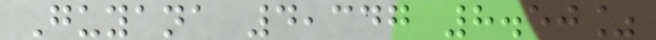Guyana 4,347 8.50%
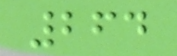264
